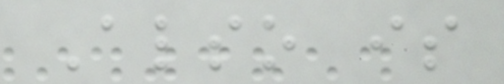Also is
